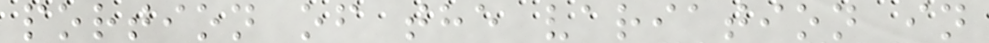portion of the variation in
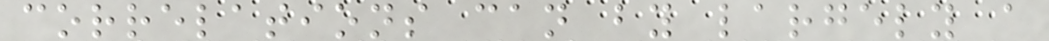correlations can by largely a
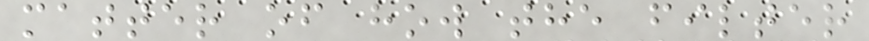matter of how the filter
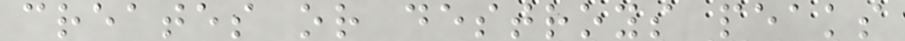creates or destroys peaks
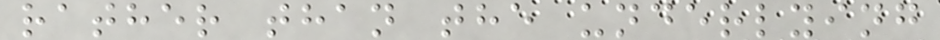rather than the underlying
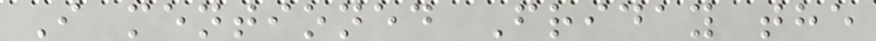I mentioned Friday the
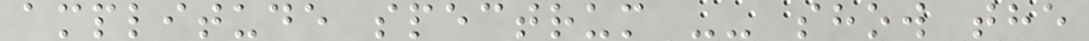amplitude spectrum -- show the
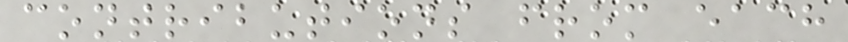contributions from each
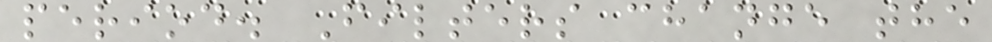period. Filters change the
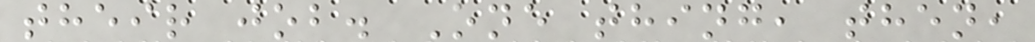their job. One thing, then,
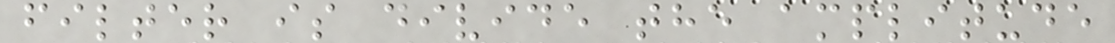filter is divide the amplitude
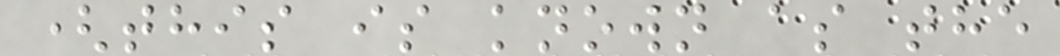(this is known as the
